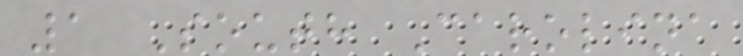1 South Carolina
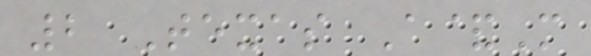2 Texas A&M
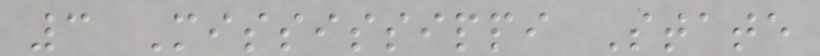3 Mississippi State
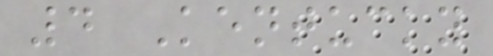4 Kentucky
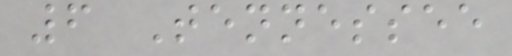6 Tennessee
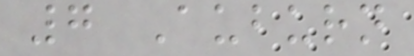7 Auburn
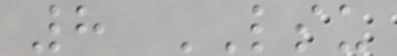8 LSU
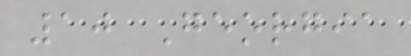10 Georgia
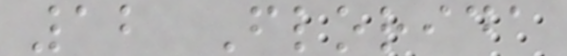12 Florida
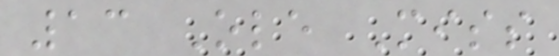13 Ole Miss
